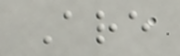Are
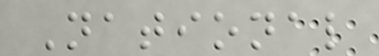National
